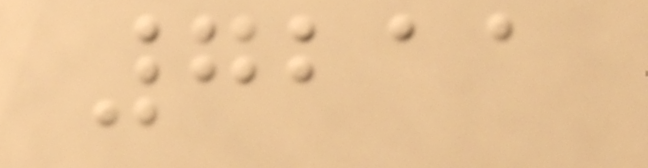7211
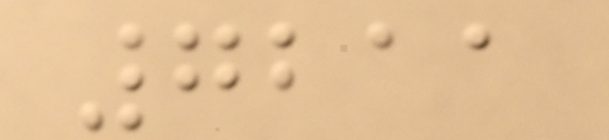7211
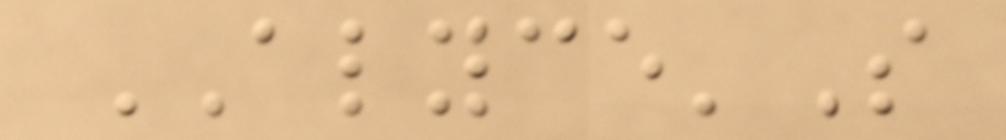ALYCE'S
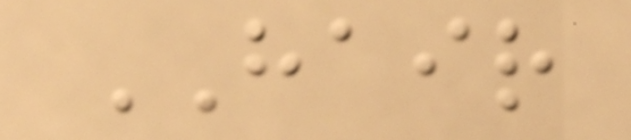HAIR
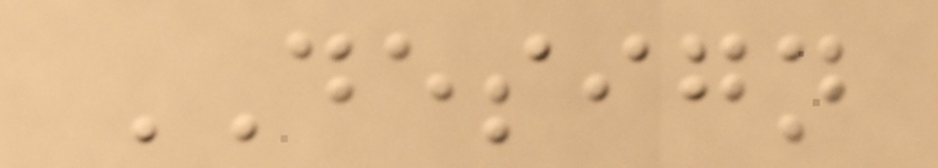DESIGN
